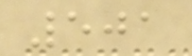501
